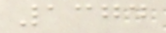1374
